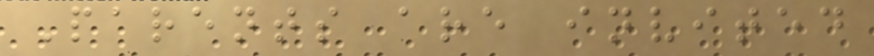Parents are invited
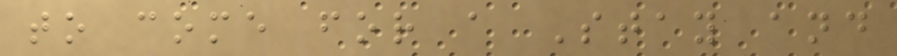to come for a Stay and
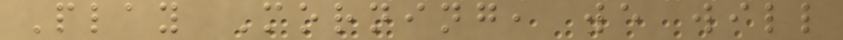Play Morning, we will
